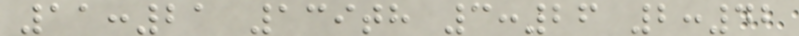11:21 139th 3:26 2:42
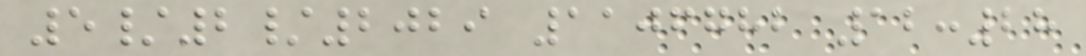5/2/2029 1106782 12:28
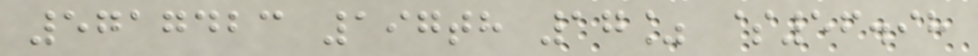5717423 197th 17% $56.98
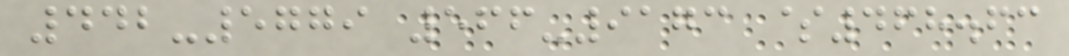442-5779 566-9173 $468.63
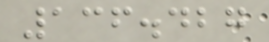136.427
